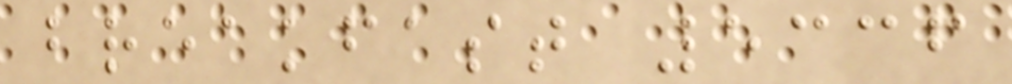breakfast 5336
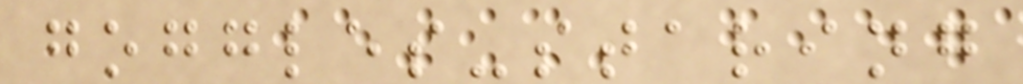goggles-staring
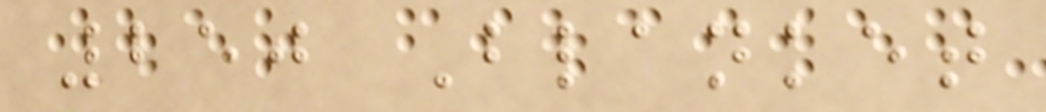250 Blanket
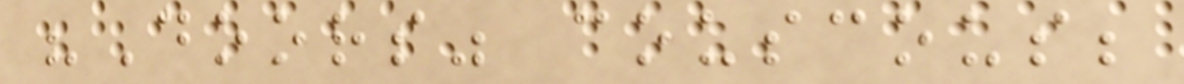"Doors" couscous;
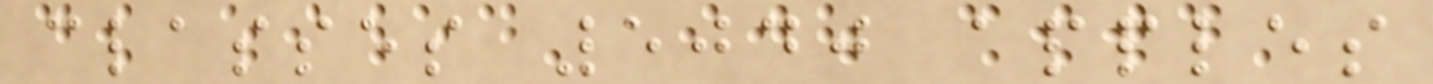classes 5040 apples
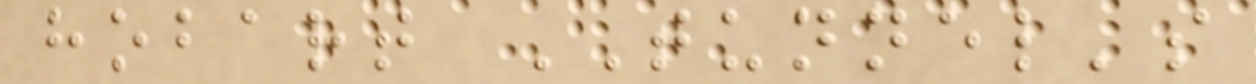hobart TUNNEL's
